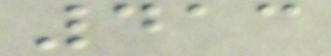413
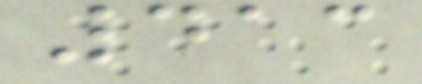413
